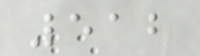512
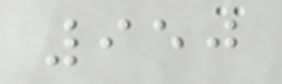950
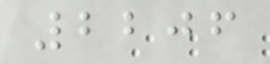2206
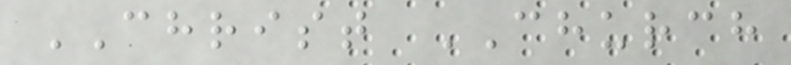CHRIST CHURCH
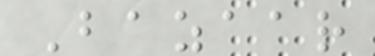Bazaar
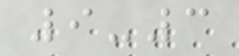9-3
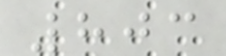803
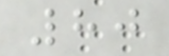80
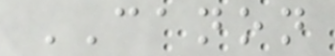CANON
